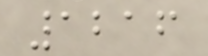1216
